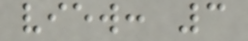view: 3
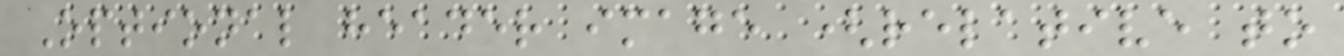Optional header image (relative to
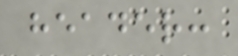header:
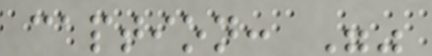caption: ""
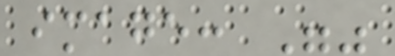image: ""
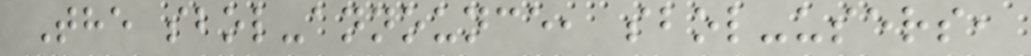The sbol-announce, sbol-users,
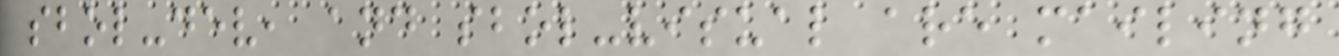sbol-dev, and sbol-visual are mailing
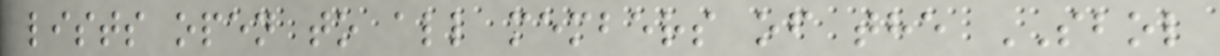lists open to all members of the SBOL
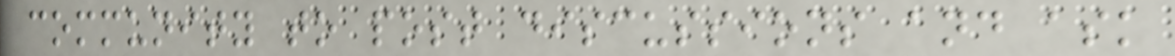community to post discussions and ask
